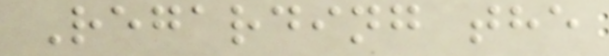Regarding the
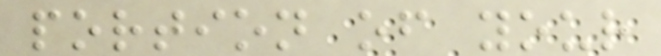portion of your
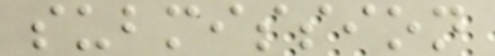submission
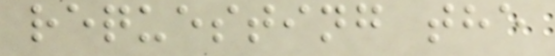requesting the
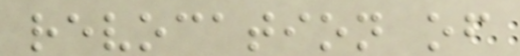revocation of
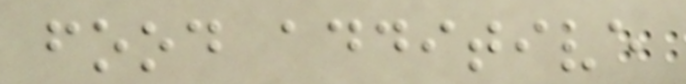food additive
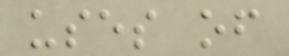uses of
